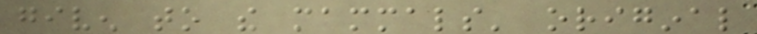given to the mammals' original
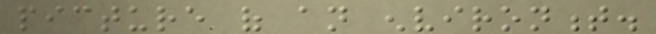picture of an environment.
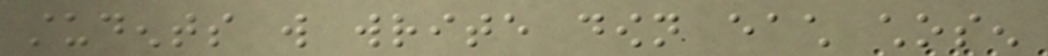students will write down each chosen
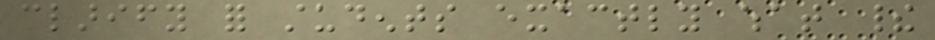clarify for students exactly what their
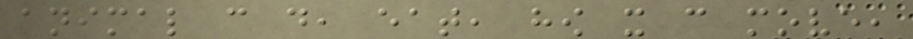animal can do, eat, how it can move,
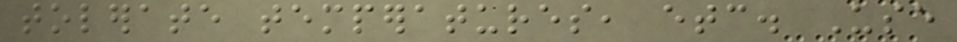tolerate temperatures, etc. Use
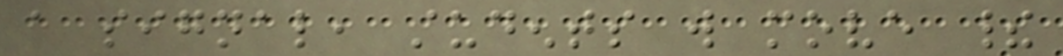a signal, students will move their
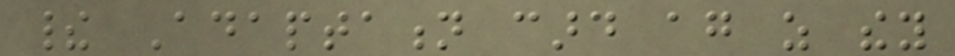their Adaptation card again as they
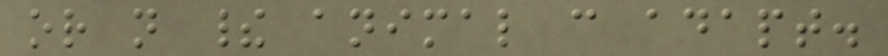or not their animal can adapt.
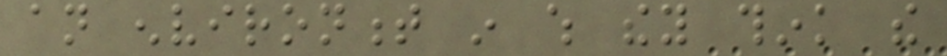an environment in which they think the
